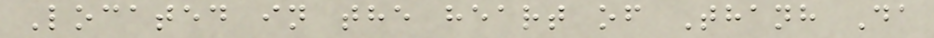Located in the heart of Thanh Da
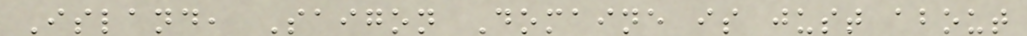Island, Saigon Domaine is just about
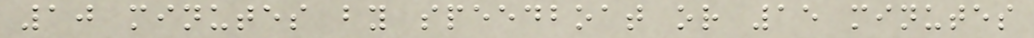10 minutes by speedboat or 15 minutes
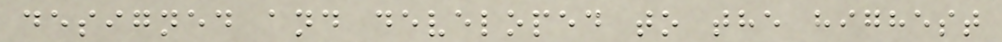designed and developed to the highest
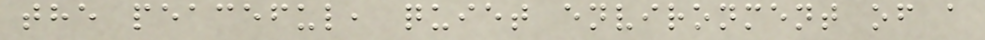the peaceful, quiet environment of a
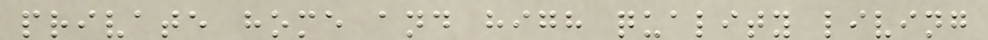private home and high quality living
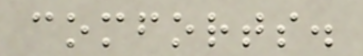comforts.
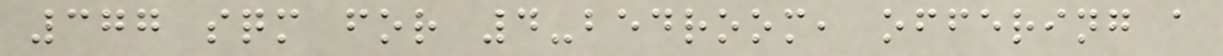377 sqm for 4-bedroom, offering a
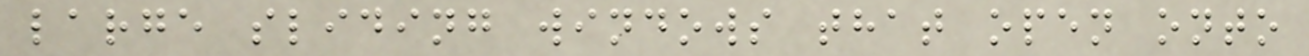large sliding windows that open onto
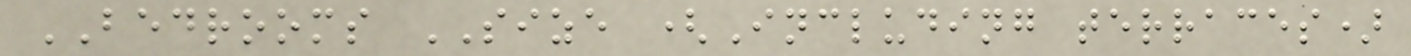BEDROOMS SIZE (Including terraces)
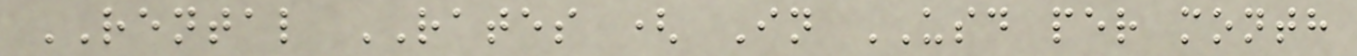RENTAL RATES ( In USD per month
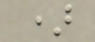)
